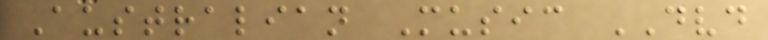Australian Music DVD
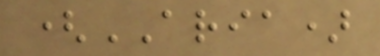(ARIA)
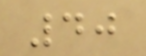40
